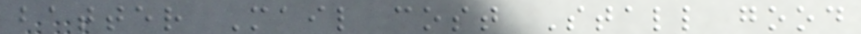batter Mail cost Stall good
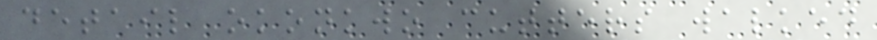detail okonkwo cutters walked
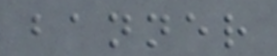banner
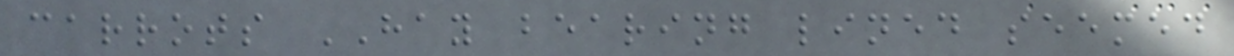carrots HAY bearing lined seemed
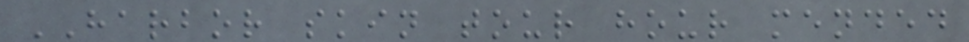HARBOR skin tour hour mended
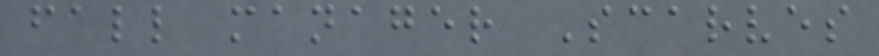fall manager Scarves
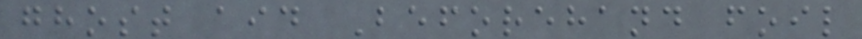ghost aid Beforehand foil
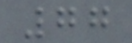77
